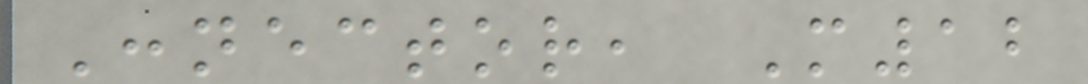Connector, M12
